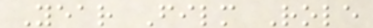Year Film Role
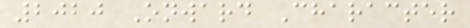2020 Onward Character
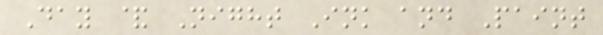Day & Night Ink and Paint
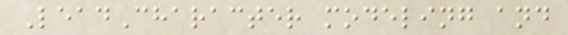LeadCharacter modeling and
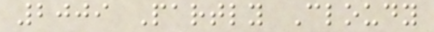2009 Partly Cloudy
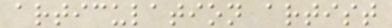articulation artist
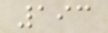193
